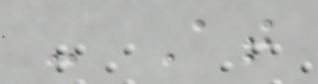- At
